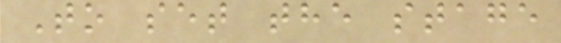To set the stage
